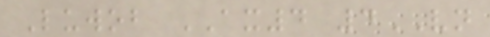Luwob AX4 4VN
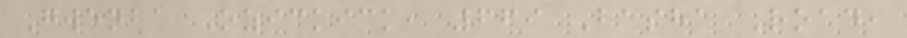Gwenba Ozickick, 669 Basha Road,
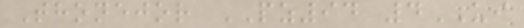Thonejor PZ94 4UI
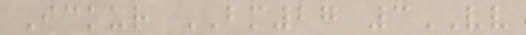Ickur BM27 3VV
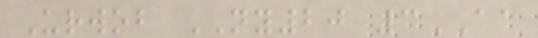Urwob NY20 3AA
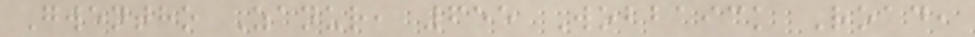Gwentho Zanur, 655 Wobbaick Road,
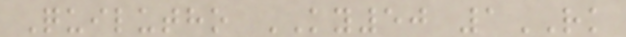Quilutho KY50 1RK
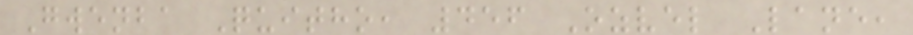Gwenba Quitho, 456 Ozvel Lane,
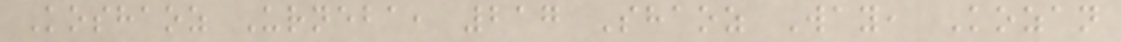Koshaoz Urneba, 217 Shaoz Way, Kozan
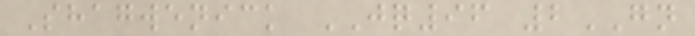Shagwenick JQ96 2GN
